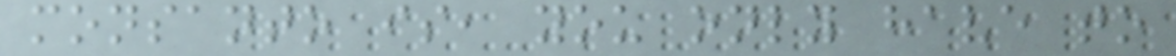monsanto is, you only have to
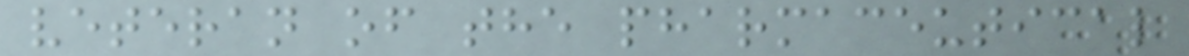veteran of the pharmaceutical
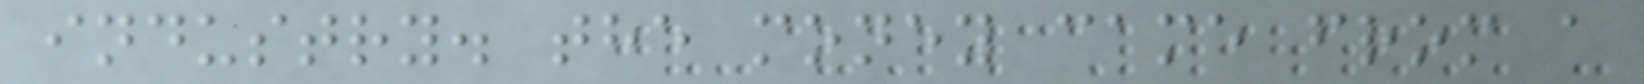industry. the money came from a
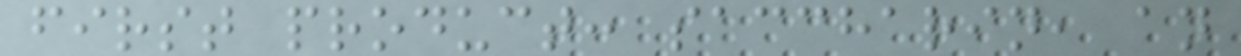first product: saccharin, an
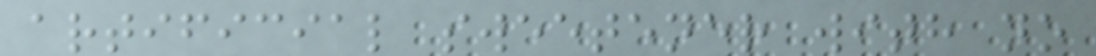artificial sweetener with no
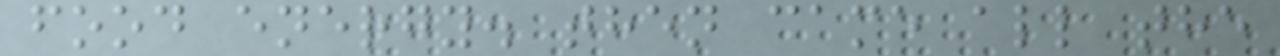food energy. then came all the
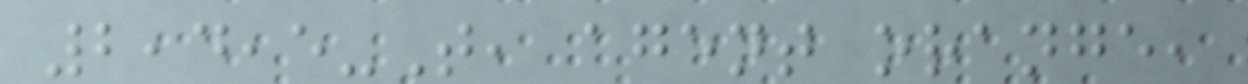2,4,5-T, agent orange,
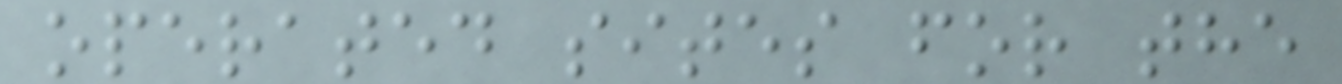operated sites for the
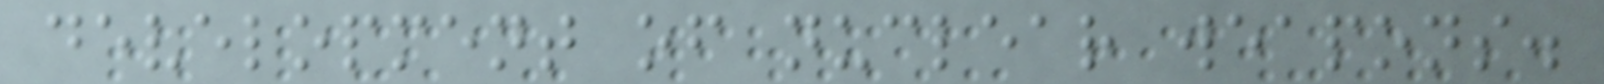development of nuclear weapons.
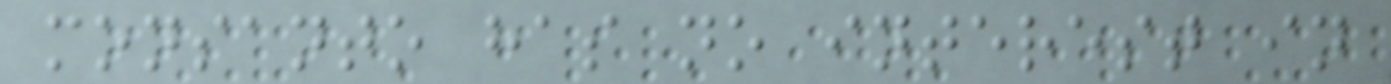monsanto has no interest in
